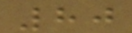80
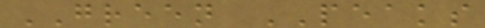GREEN PEAKS
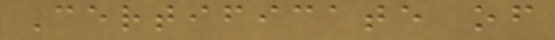Certificate of
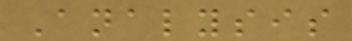Analysis
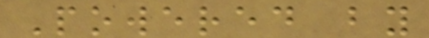Powered by
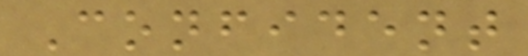Confident
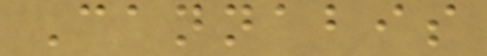Cannabis
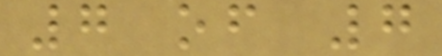7 of 7
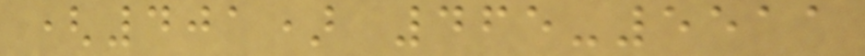(401) 465-5511
